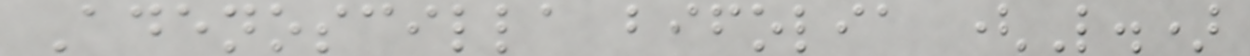Adenoscilla bifolia (L.)
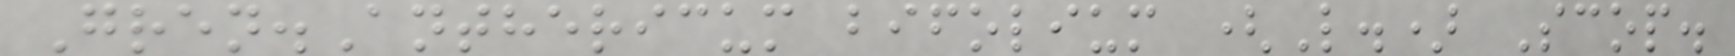Gren.Anthericum bifolium (L.) Scop.
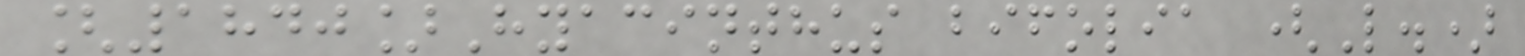[1840]Hyacinthus bifolia (L.)
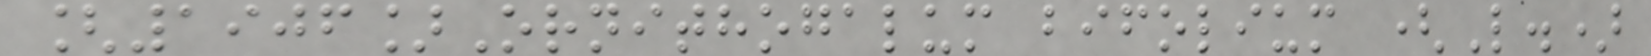[1906]Ornithogalum bifolium (L.)
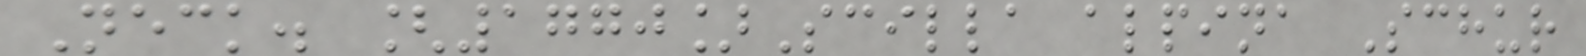Neck. [1770]Scilla alpina Schur
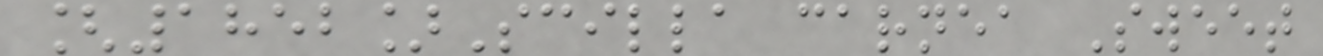[1852]Scilla carnea Sweet
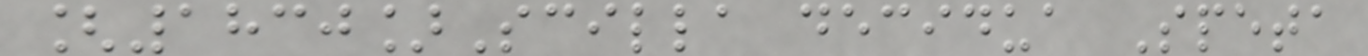[1830]Scilla decidua Speta
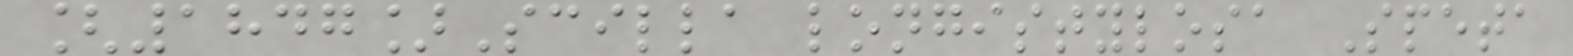[1847]Scilla longistylosa Speta
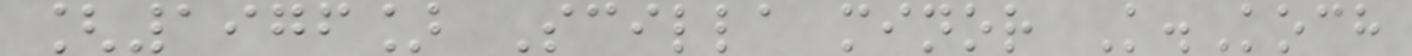[1976] Scilla minor K.Koch
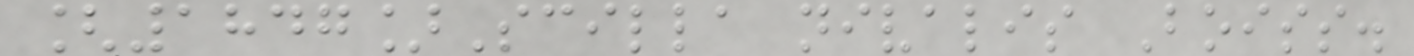[1847]Scilla nivalis Boiss.
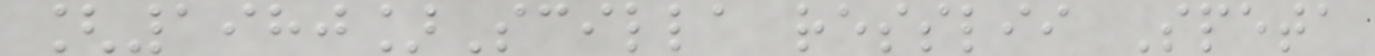[1980]Scilla resslii Speta
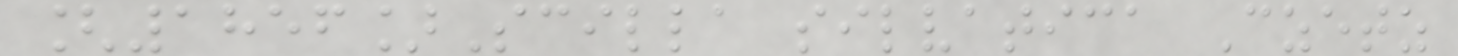[1856]Scilla silvatica Czetz
